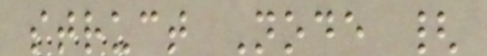struct Node {
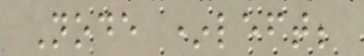Node *left;
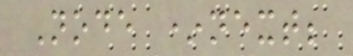Node *next;
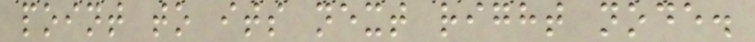point to its next right node.
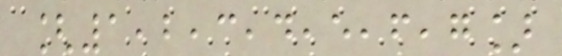[1,2,3,4,5,6,7]
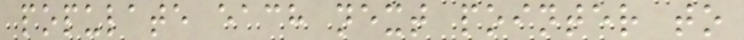populate each next pointer to
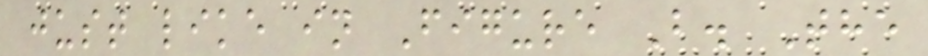just like in Figure B. The
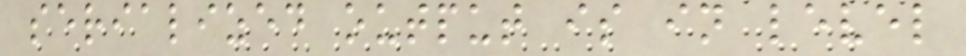serialized output is in level
